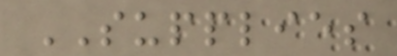SUPPLIES
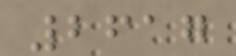2617
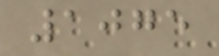1075
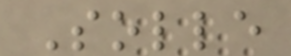Solle
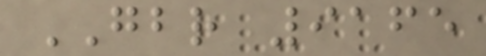GBR 9165
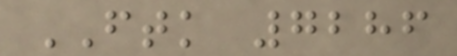FTK 7286
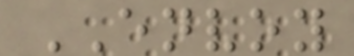ENVOY
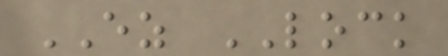EZ LOCK
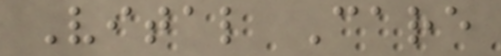Vital Care
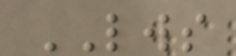LWS
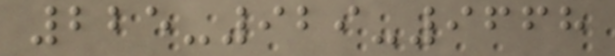225-929-9668
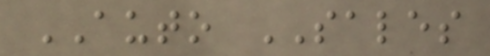AUTO SALES
